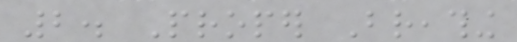2. Proper Breathing
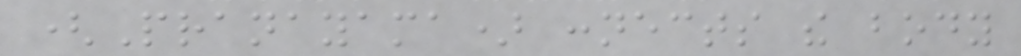(Pranayama) connects the body
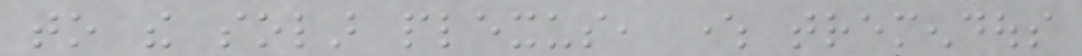to the solar plexus, where tremendous
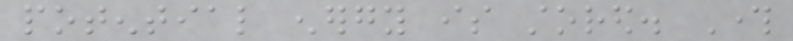potential energy is stored. Through
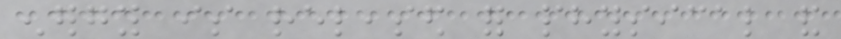energy is released for physical and
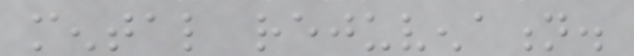mental rejuvenation.
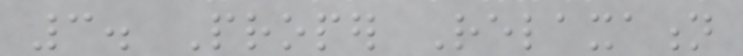3. Proper Relaxation
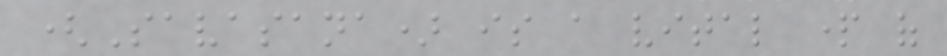(Savasana) is a vital part of
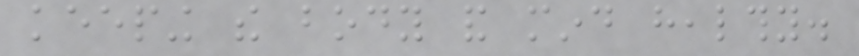keeping the body and mind healthy.
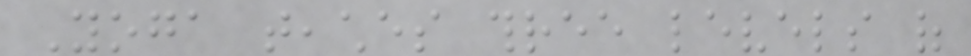Yoga teaches three levels of
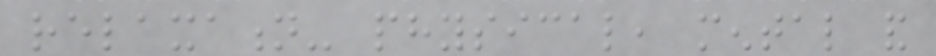relaxation- physical, mental and
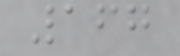167
